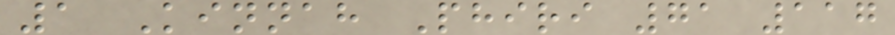1 Kinnah Phiri 71 117
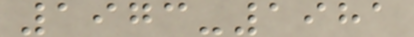1973-1981
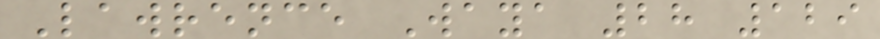Lawrence Waya 28 129
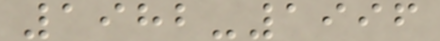1982-1996
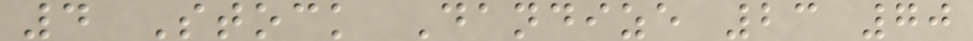4 Stock Dandize 23 70
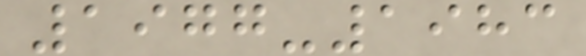1977-1983
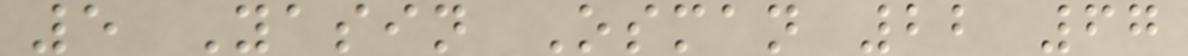5 Yasin Osman 22 67
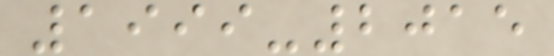1999-2015
